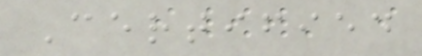Certified
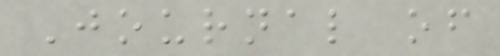Journal of
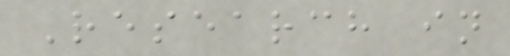Research in
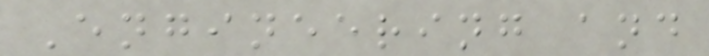Engineering and
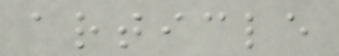article
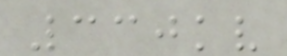330kv
